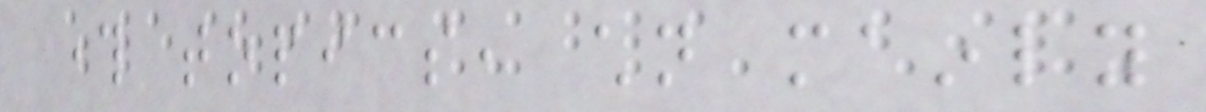through topics, children mainly
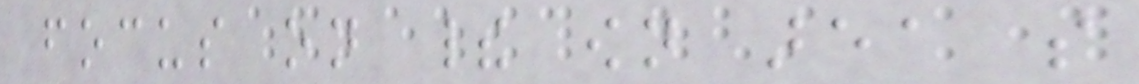focus on their own area so
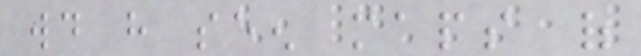would have seen maps of
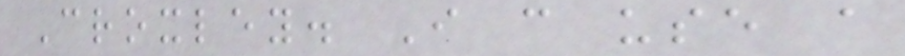Croxley. I can use a
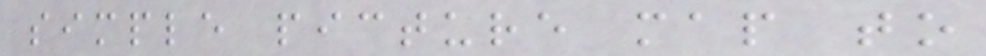simple picture map to
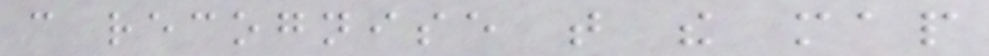can recognise that the map
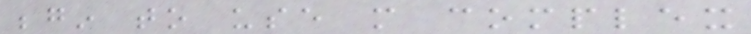begin to use more complex
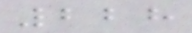228
